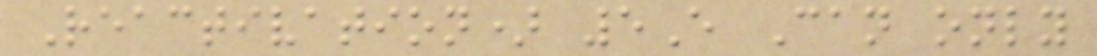Reactivation) 5E Can only
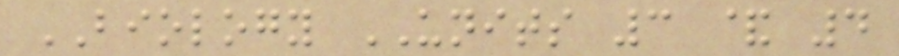BIOLOGY UNITS 3 & 4
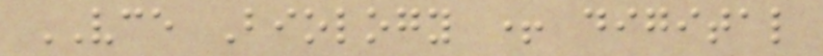VCE Biology + digital
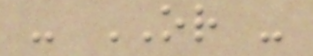- OR -
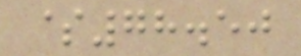$78.50
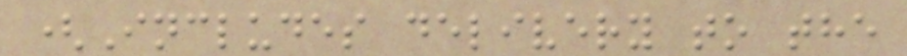(Includes delivery to the
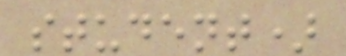student)
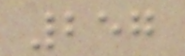257
